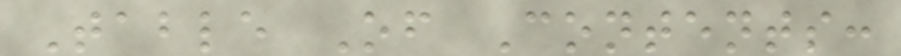Table Of Contents:
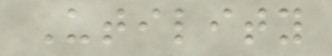Utility
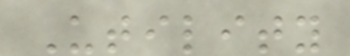Utility
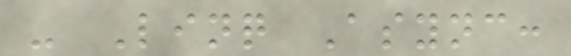- Linq Async:
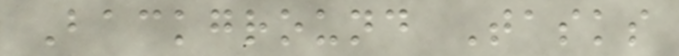Background Tasks
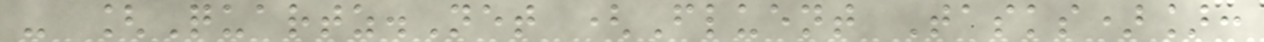- [Quartz.Net (Fluent Tasks)]:
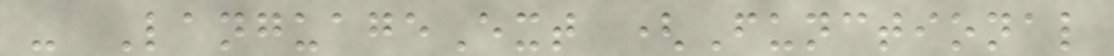- LanguageExt (Functional
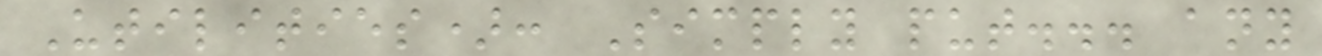Utilities): Simply put... any
